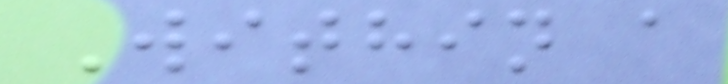Within a
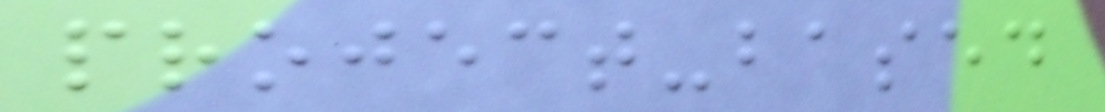project-based
